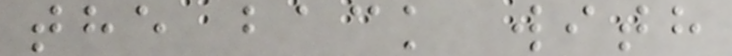the back with
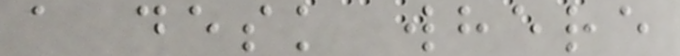a desk where
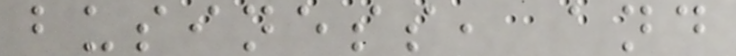business, and
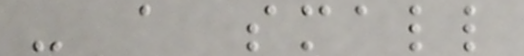- a small
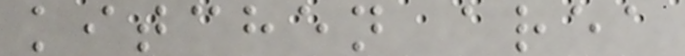kitchen area
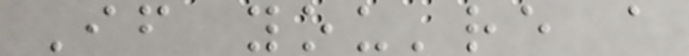If you're a
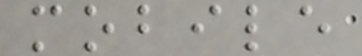mobile
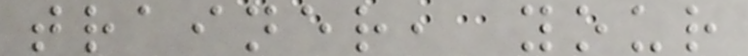trainer, your
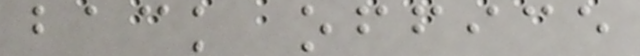back office
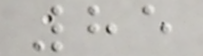85
